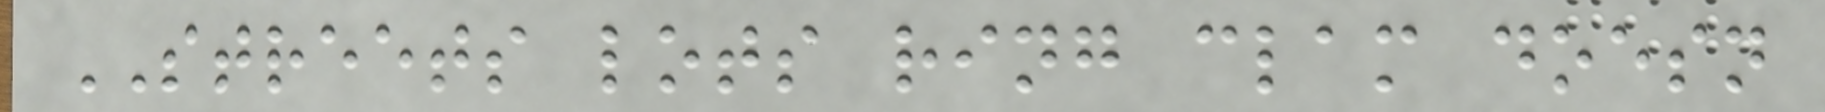STREETS lots ring clam doesn
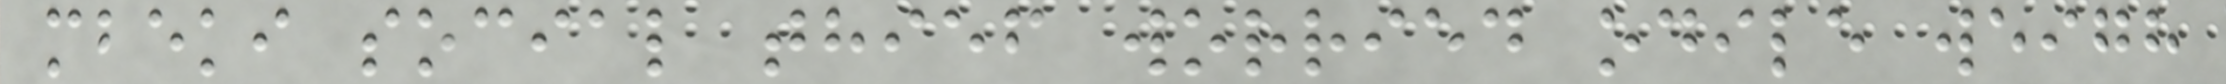mbeki social thief worried odile weigh
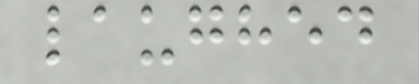laughed
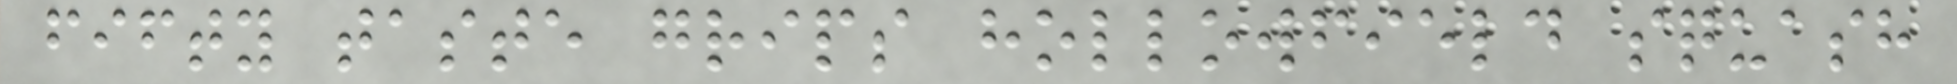fifty taste grips hollowfield squash
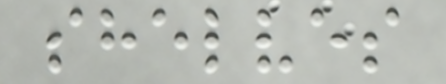shelves
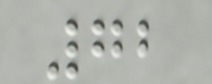72
